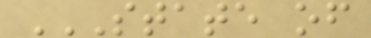STATE OF
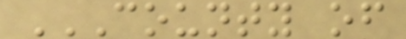COUNTY OF
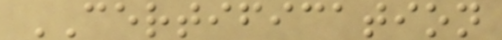CERTIFICATION
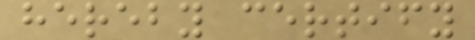hereby certify
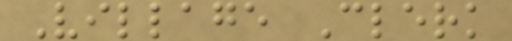Village Clerk
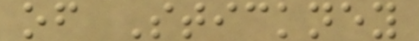of Stickney
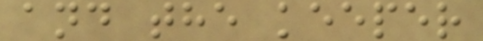and the keeper
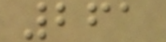261
